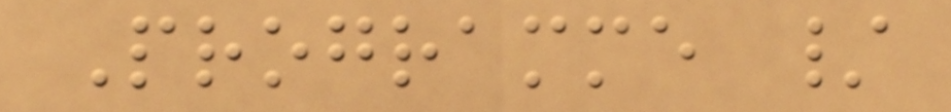Programme /
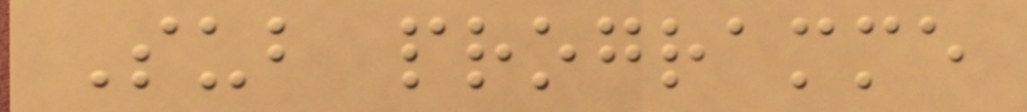Sub programme
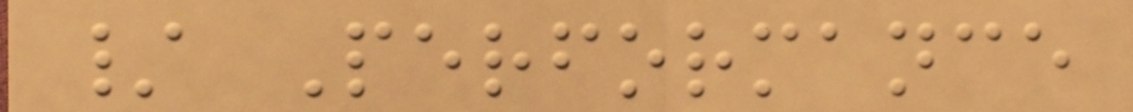/ Performance
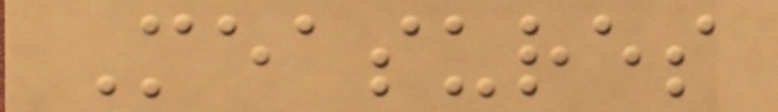Measures
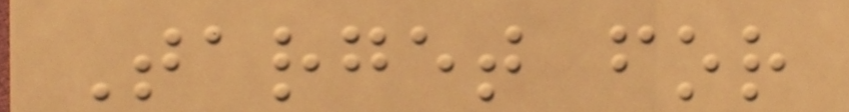Target for
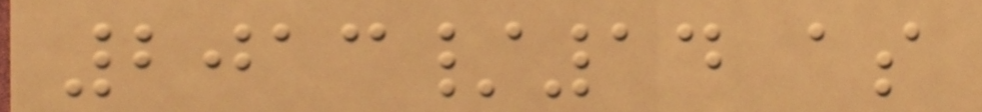2013/14 as
